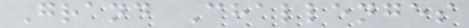Grand Challenges
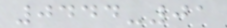0444-01
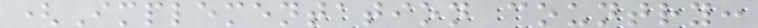(Implementation country:
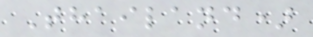Thailand)
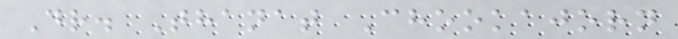Dr. Thanat Chookajorn
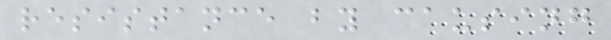resistance by causing
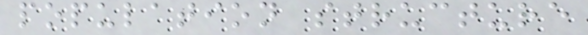population structure
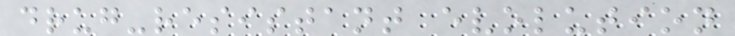drug-resistant evolution
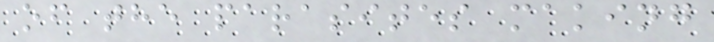of the parasites making
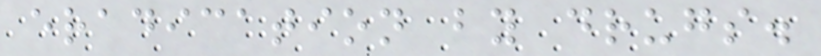eradication by drugs.
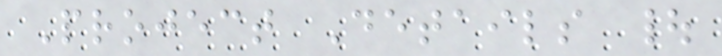Project Details |
